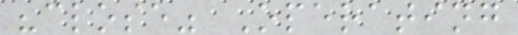"close" Operating
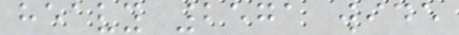heavy 2571 wide
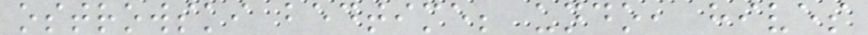ostrowski bedtime; undo, hives
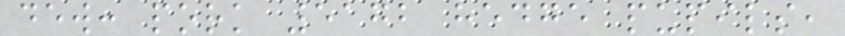dew: pork 5172 hedge pupils,
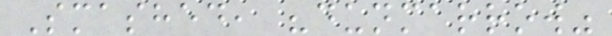Smashed, "dunmarrow"
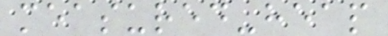measured-heap
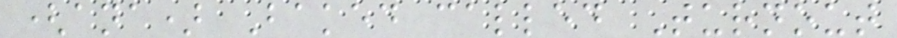(ana) Baked called Turnout
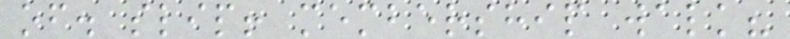of. slip! membership walk?
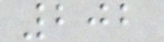202
